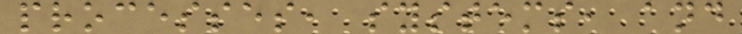processes, systems, and
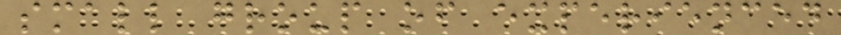small group of experienced
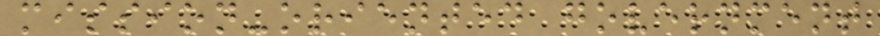mission-oriented government
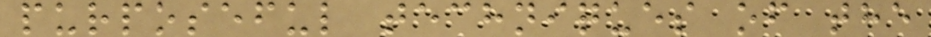purposeful techniques of the
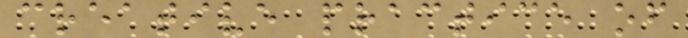creative practice of
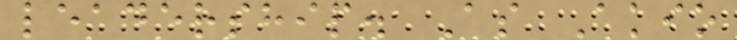leadership. As Akio
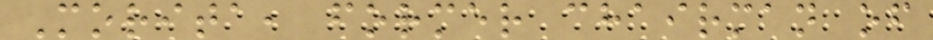Morita, former chairman of
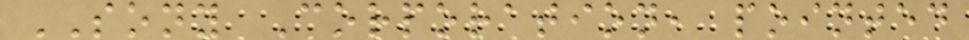SONY Corporation, pointed
